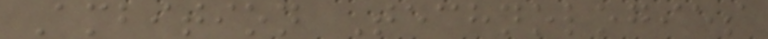Ambition Technologies
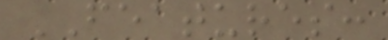FEATURES:
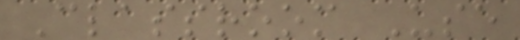Classroom Use
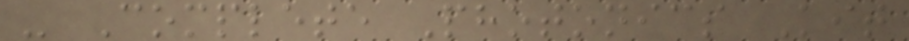- Complete Photonics Kit
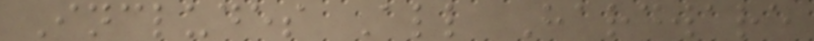Includes All Hardware
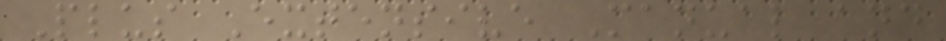Plus Extensive Manual and
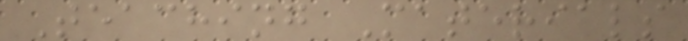Teaching Materials
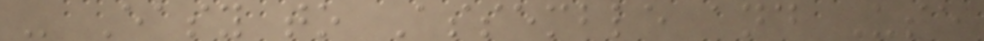- Easy to Assemble and Use
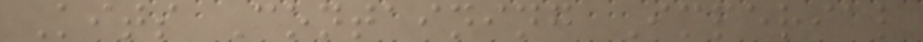Kits Containing Imperial
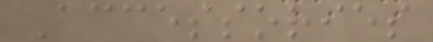Accessories
